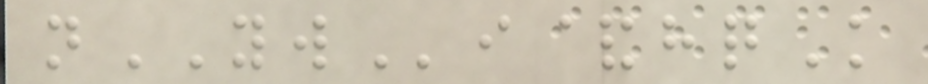nYWi&hqK
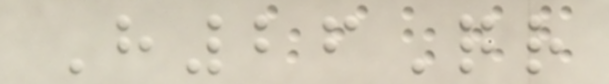H26Qr
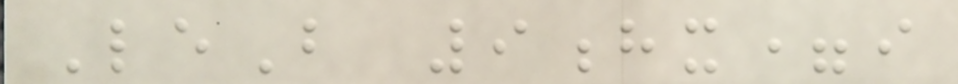LeB 9hx=i
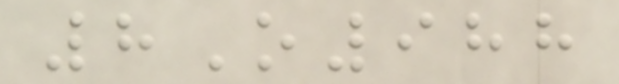8O988
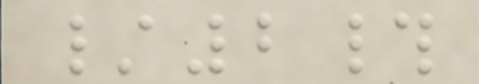/2#
